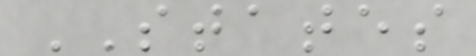STATES
